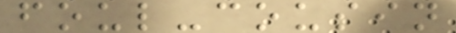foul-cousin
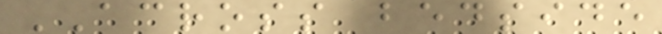ACROSS bedside
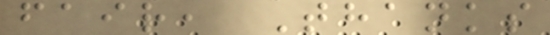fair, Thanks
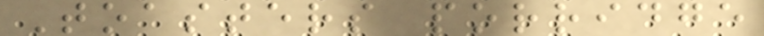Toasters porridge
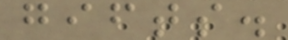gifts.
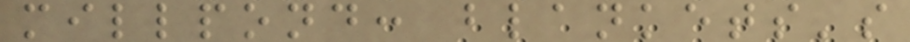millpond: blankets's
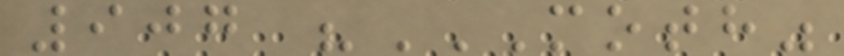907 "MOTH"
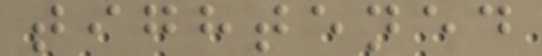tightened
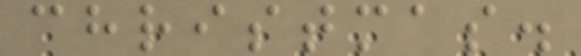christmas.
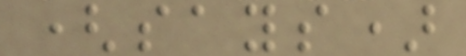(says)
